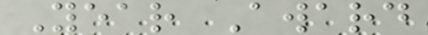Year Award
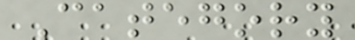Category
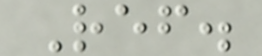Ref.
